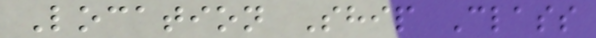Location Ship Class
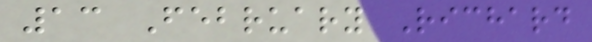13 February Richard
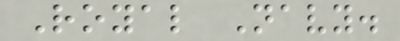Royal Navy.
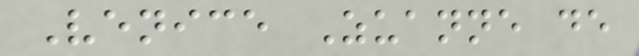Venice Zuanne de
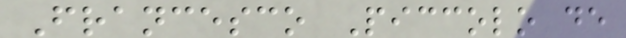Francesco Piccolo de
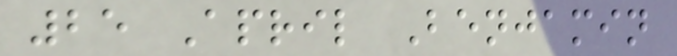25 April Benjamin
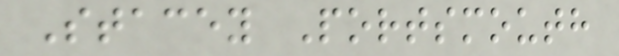Stacey Portsmouth
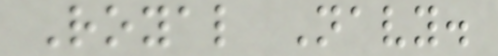Royal Navy.
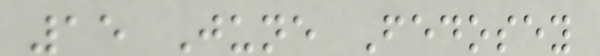15 June Fedosey
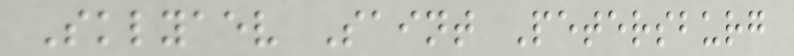Sklyaev Saint Petersburg
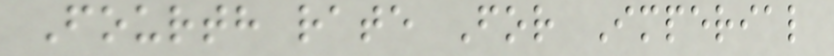Fourth rate For Imperial
